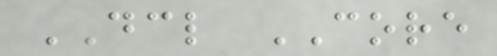DCL CORE
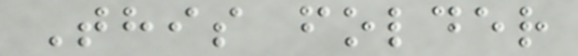This folder
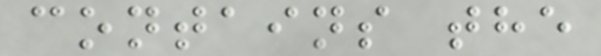contains the
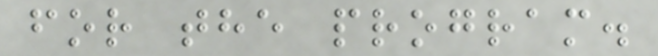for the program.
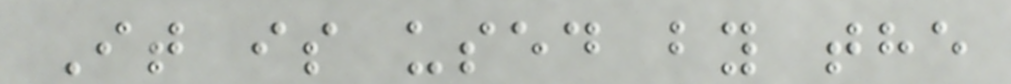It is used by the
